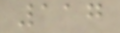117
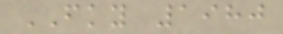FKY 1980
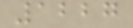1227
